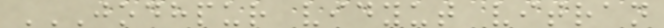JODHPUR VIDYUT VITRAN
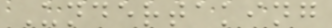Undertaking
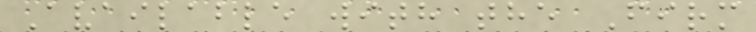Available with the Firm
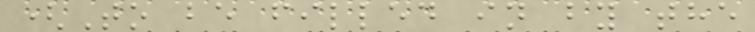(To be filled in by the
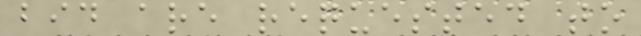bid are requested to
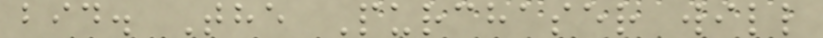bid. The Purchaser will
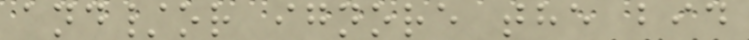and/or ignore the bid
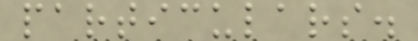particulars.
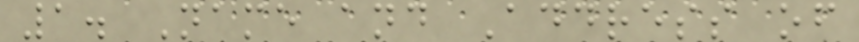1. Name and Address of
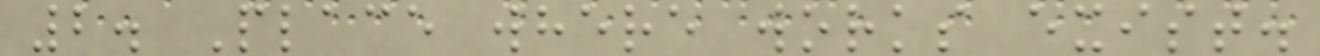2. Place where works exist.
